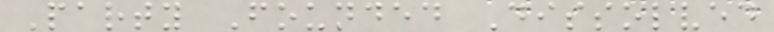Party Founded Dissolved
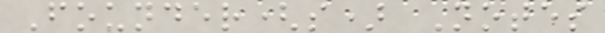Founder(s) Notes
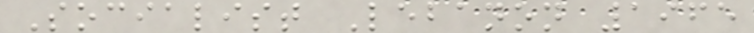Socialist Lebanon 1965
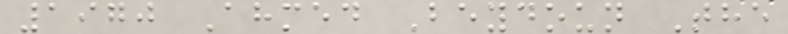1970 Ahmed Beydoun The
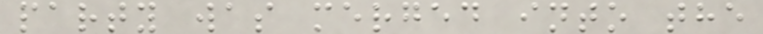party was merged into the
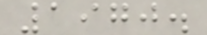1970.
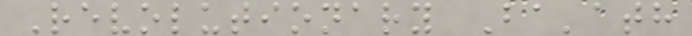Revolutionary Ba'ath
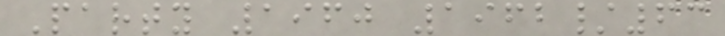Party 1960 1962/63
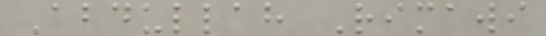Abdullah Rimawi
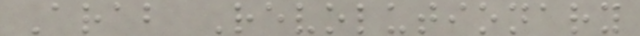Arab Revolutionary
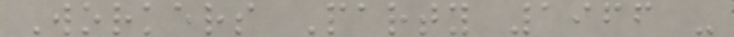Workers Party 1966 -
